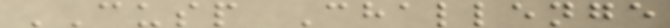CUSP Challenge
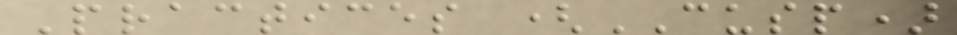Practices (CUSP)
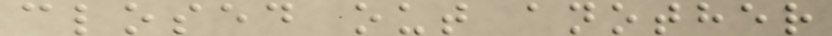closed out another
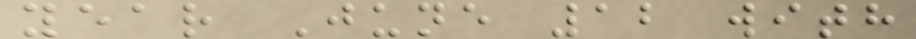year June 12 with
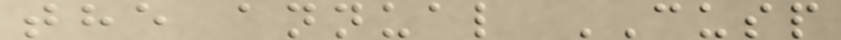the annual CUSP
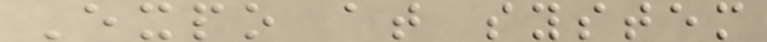Expo at system
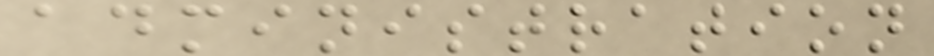administration
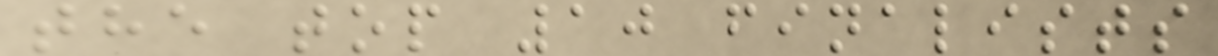the top 10 finalists
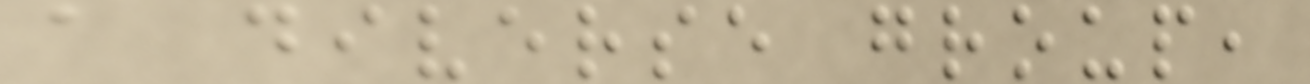a diverse group,
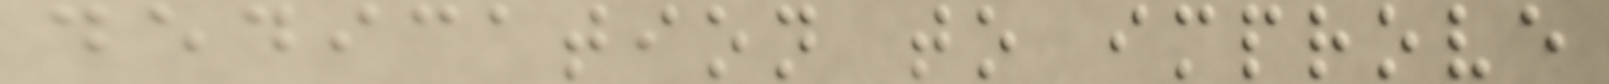dedication to improve
